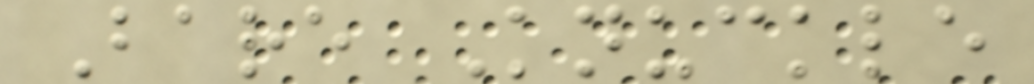Bare Knuckle
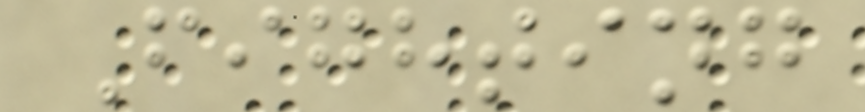Fighting
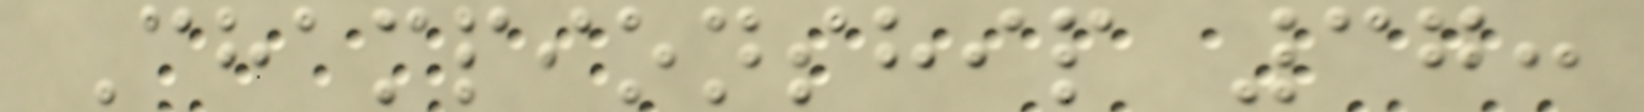Championship 37:
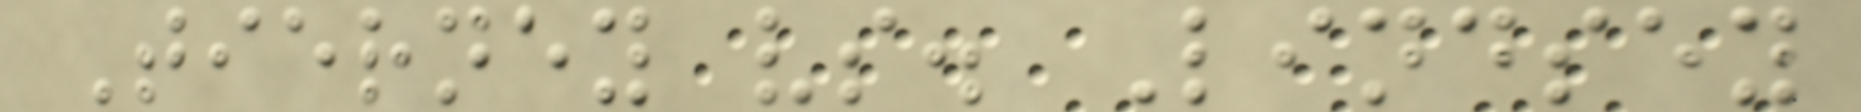Tierney vs. Lindsey
